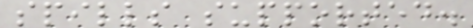spills supported.
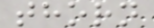thorn
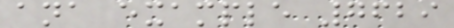ana example 7629
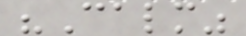"Calm"
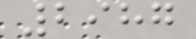2987
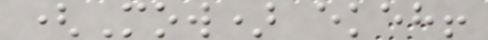(Mow) ekeh!
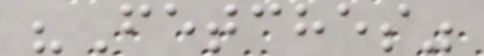"Fetches"
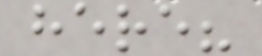here?
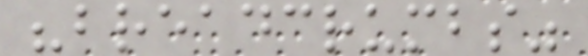"breadcrumbs"
